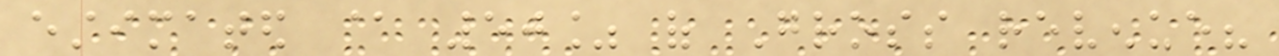estimated @ 50% of Gross revenue?
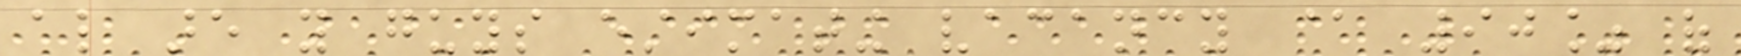also are you guys estimating vacancy @ 90% of
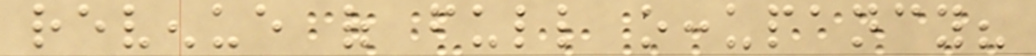revenue of full occupancy?
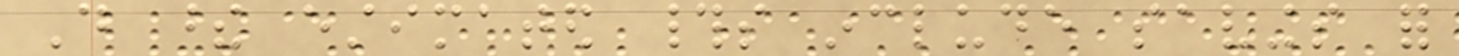Do these estimated #s include savings for
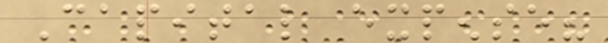Capital expense?
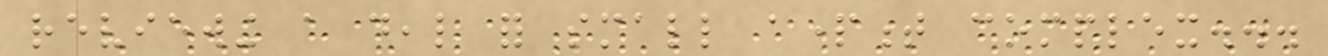reviewing a deal for small apartment complex...
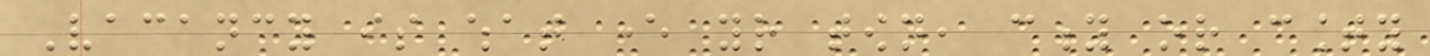Vacancy is what ever your town, city or county
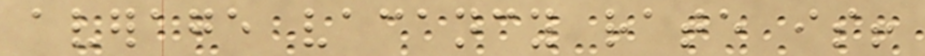average vacancy rate is!
